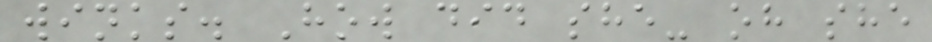winks. How did she- oh she
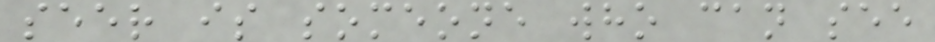seer is someone who can see
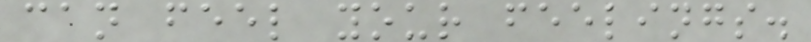can feel your feelings.
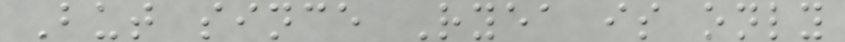But since Ryea is only
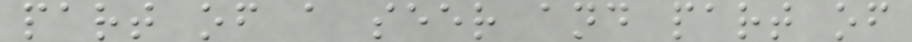part of a seer and part of
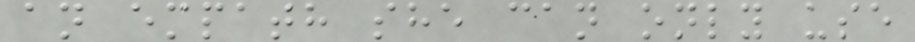an empath she can only use
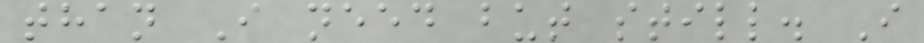than I need but still. I
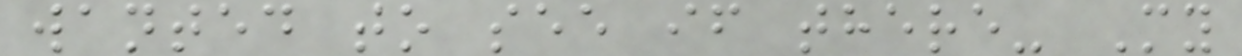wanted to see if there- My
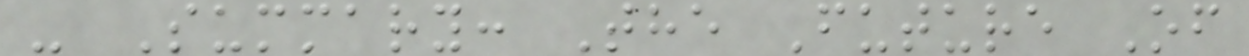- Summary: The Future Of
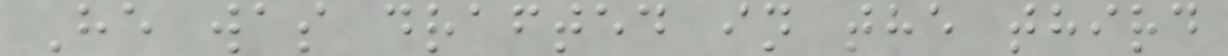He was drafted in the third
